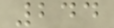244
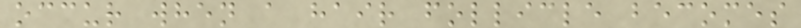occur when a hair follicle becomes
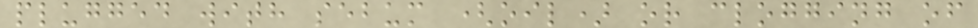plugged with sebum (oil) or clogging of
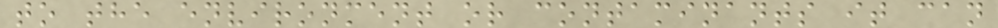to the environment or contaminants it can
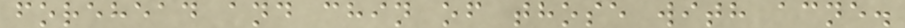forehead and chin of those with acne.
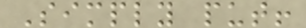Simply put!
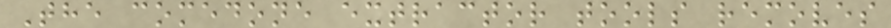The comedone extractor tools removes
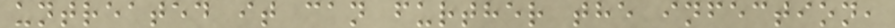untreated it can further the infection,
